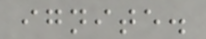ignite.
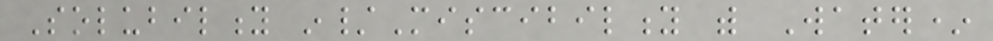Solubility in/Miscibility with Water*
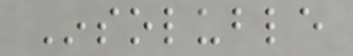Insoluble
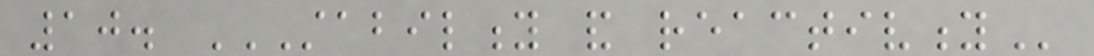10. STABILITY AND REACTIVITY
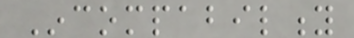Incompability
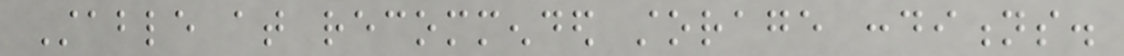Stable at recommended storage conditions.
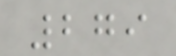279
